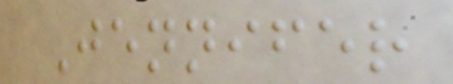Jennifer
